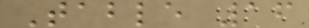Table 16
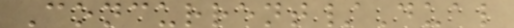Concurrent/Dual
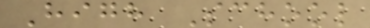High School
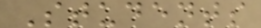Students
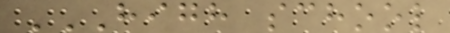HIGH SCHOOL
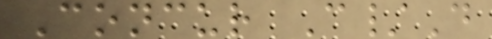Concur C/D
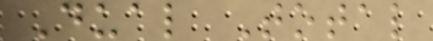Dual Total
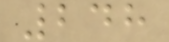248
